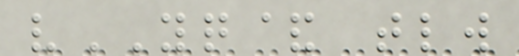vYQ& tlw
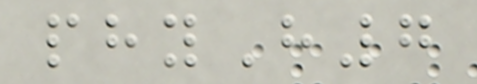phyH7
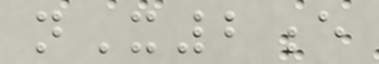nX2e
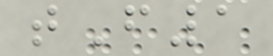tF1
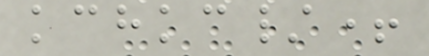kchkc/+
